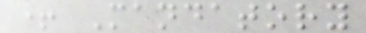+ Mandatory
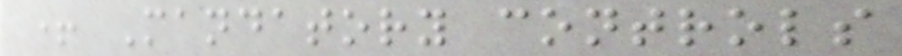+ Mandatory controls
